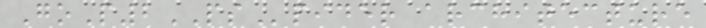GoP2PSpider architecture
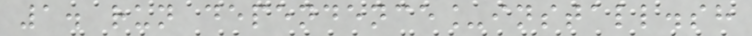1. run dependence_install.sh
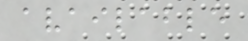available
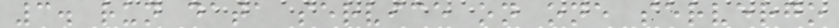3. run data service on one servergo
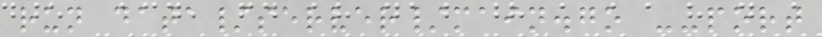run data/server/main.go --port
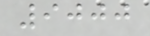9000
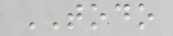TODO
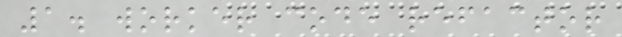1. worker code refactor
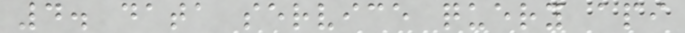4. data service query api
